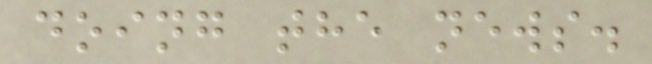doing the news.
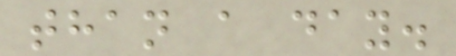than a day.
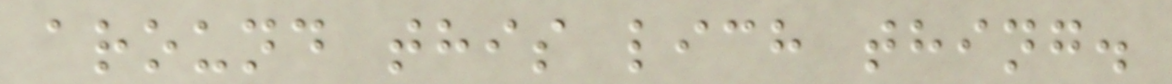around this lich thing.
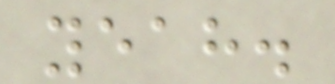yeah.
